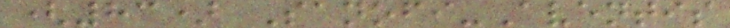(83) Sanofi-Aventis
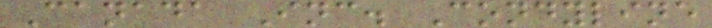Canada Inc. Condyline
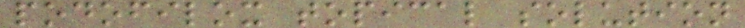podofilox topical solution
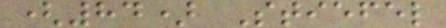(84) Stiefel
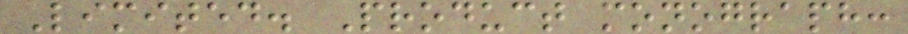Limited. Product monograph:
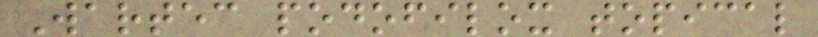Wartec podofilox topical
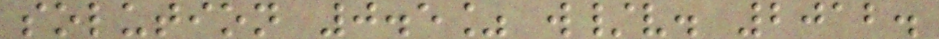solution 0.5% w/v. 2012.
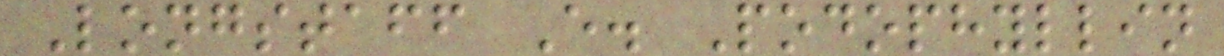Longstaff E. Podophyllin
